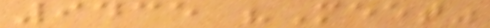9435 "Meet"
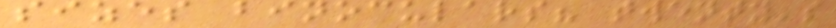sizes binoculars? twenty's
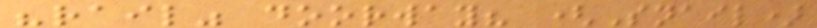"rail" doorway? (Snail)
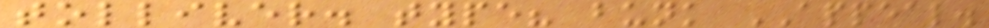tolliver. type? bunk APPEAL.
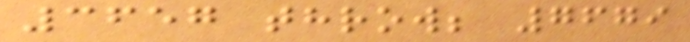3657 throw; 7679
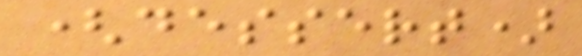(dessert)
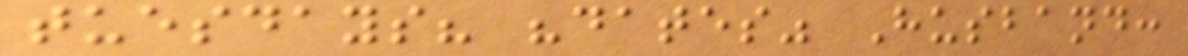tuesdays? "dates" Husband:
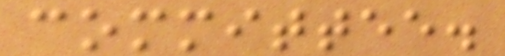committee.
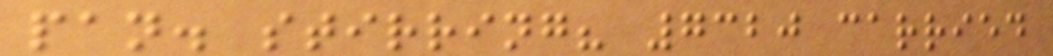pan. stirring? 7320 carried
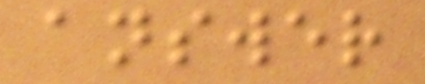answer
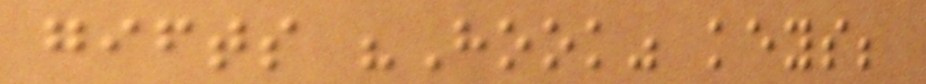gifts "Hook" keys;
